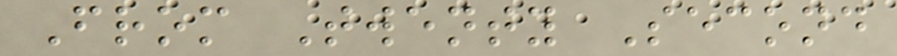From Twenty Second
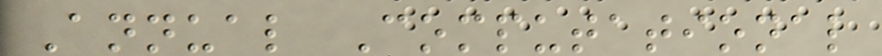Annual Computational
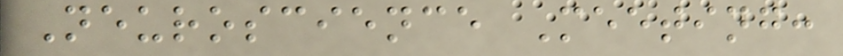Neuroscience Meeting:
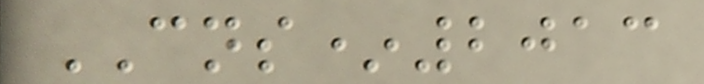CNS*2013
